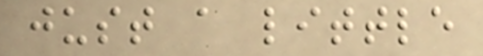just a little
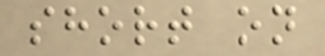short on
